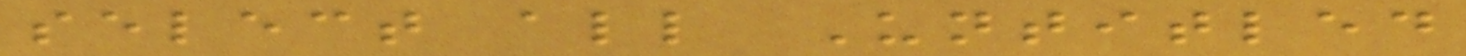select all Untitled
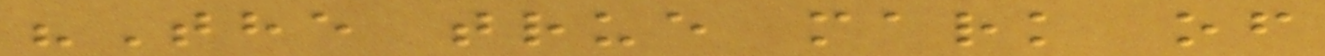"The true mark of
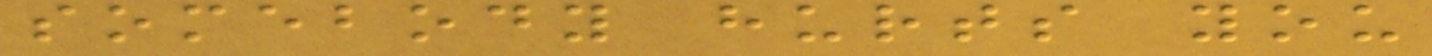somebody hurts you
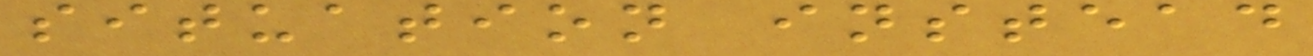situation instead
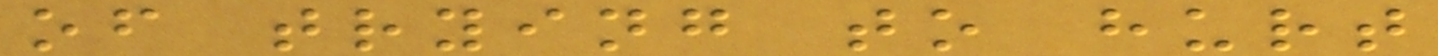of trying to hurt
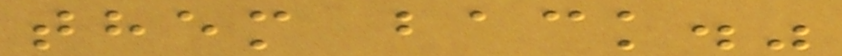them back."
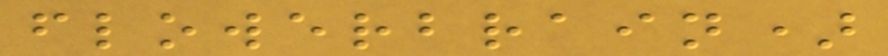flowerbrain)
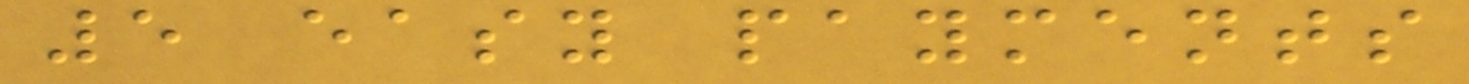5 easy payments
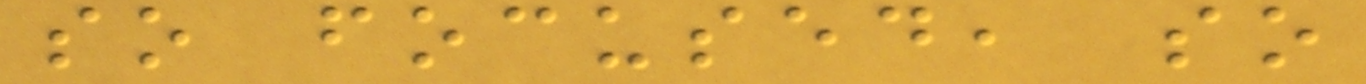so focused, so
